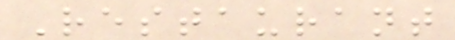Restaurant
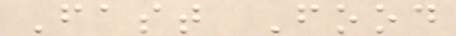Fast Food
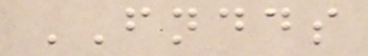FNDDS
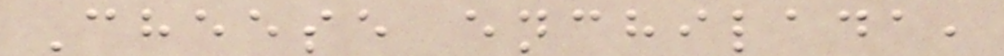Cheese enchilada,
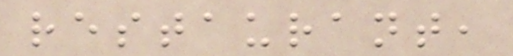restaurant,
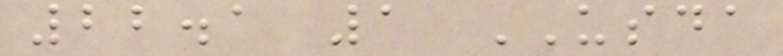22.1 1 USDA
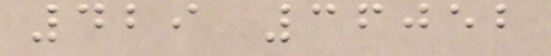429 36052
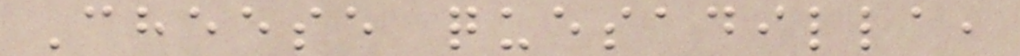Cheese quesadilla,
